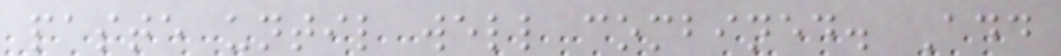paste until well combined. Add
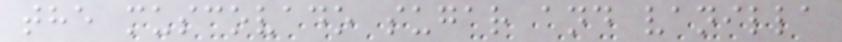the muscovado sugar and vanilla
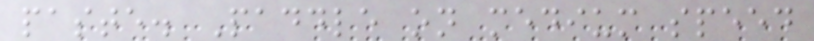paste. Paddle on medium speed
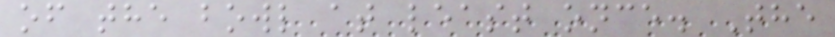of the bowl at least once. The
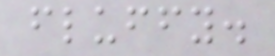fluffy.
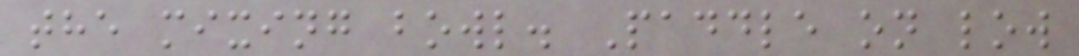the mixing bowl. Paddle on low
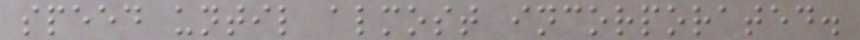speed until almost incorporated.
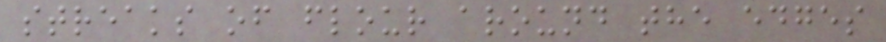streaks of flour around the edges
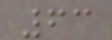63
